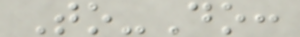To-Do:
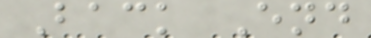Back End
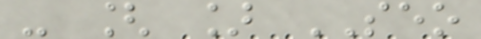- [ ] SEO
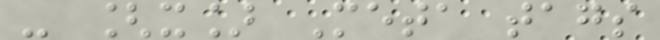- [x] Meta tags
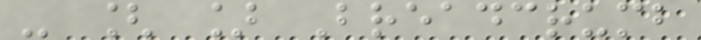- [ ] Breadcrumb
